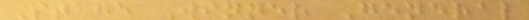Stage Winner General
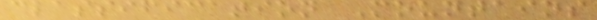classification Mountains
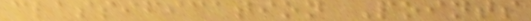classification Points
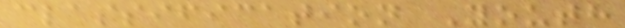classification Youth
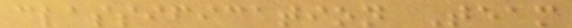classification Team
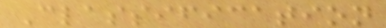Classification
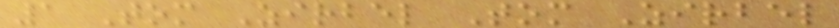1 Tom Zirbel Tom Zirbel
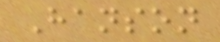Hanson
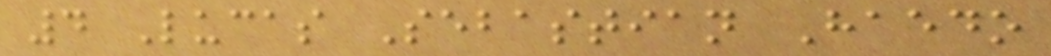4 Lucas Sebastian Haedo
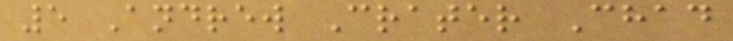5 Andrew Crater Chad
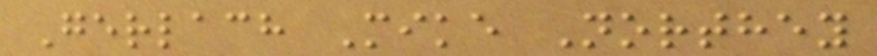Gerlach Mike Northey
